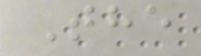The
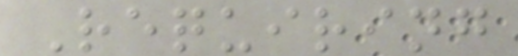Requiring
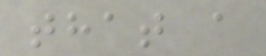that a
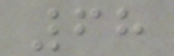68
